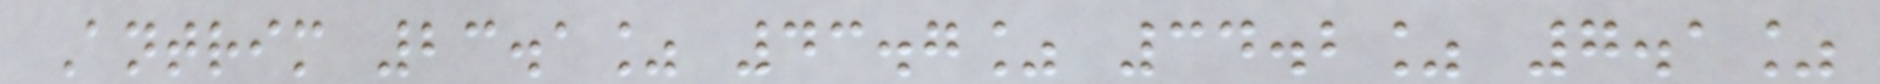Antrim 23.1% 43.7% 34.2% 7.1%
